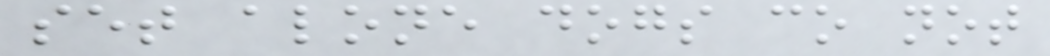set alone dogs co not
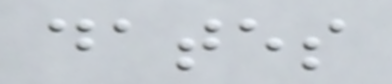dates
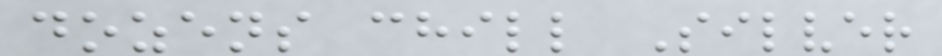dozens chill Silver
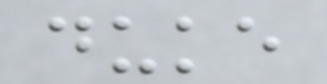duke
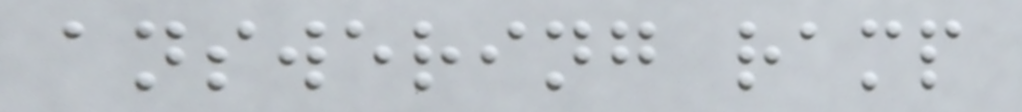answering ramp
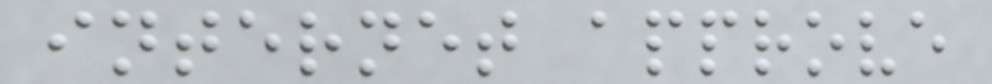internet approve
